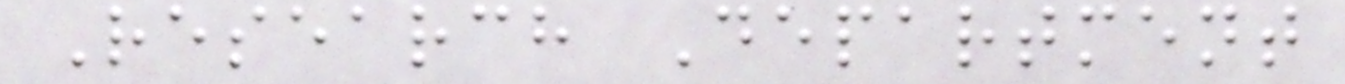Research Department
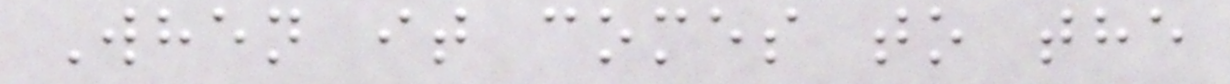When it comes to the
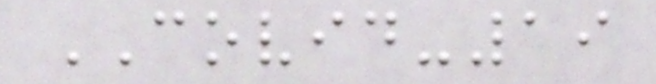COVID-19
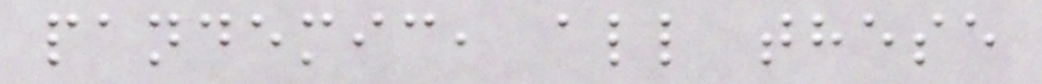pandemic, all these
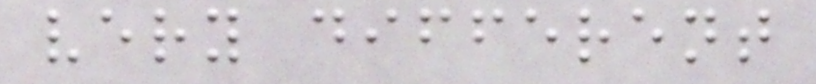very different
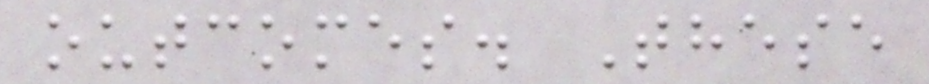outcomes. These
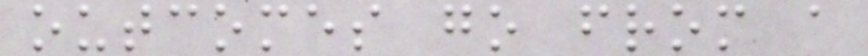outcomes go from a
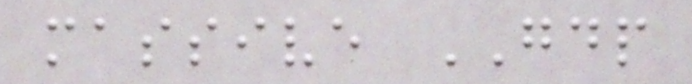massive GDP
